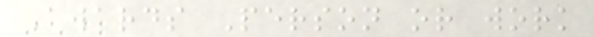Awards Person or work
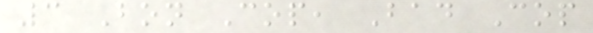3 Bon Cop, Bad Cop
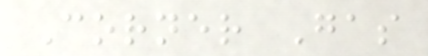Corner Gas
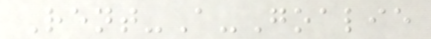Rent-A-Goalie
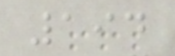194
